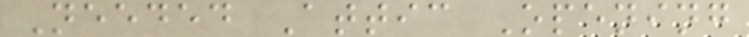Needed Attic Opening
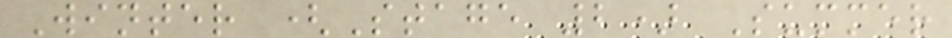Winter (Stage 2) Summer
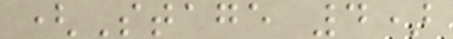(Stage 4)
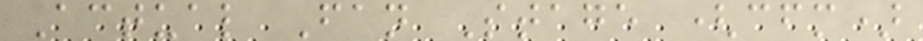Actual Fan Stage (cfm)
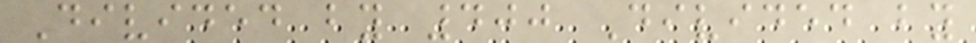Divided by 400 Divided by
